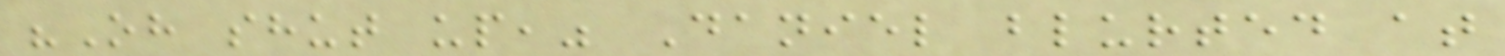"Oh shut up," Daniel blurted at
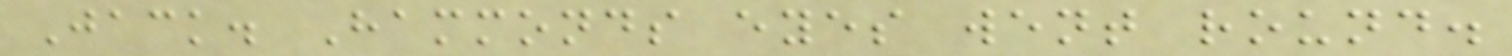Jack. Hammonds eyes went round.
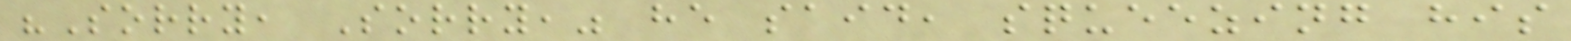"Sorry, Sorry," he said, squeezing his
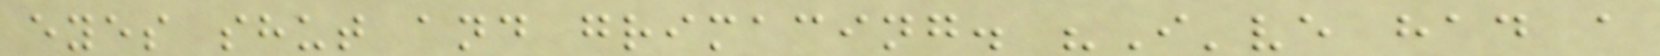eyes shut and grimacing. "I've had a
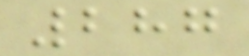287
